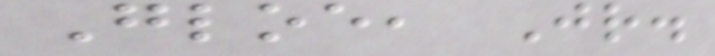Gloe, Jr.
